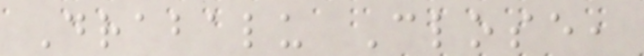Drabalu Close,
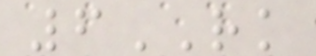6RK
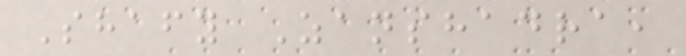Shafy Zanshadra,
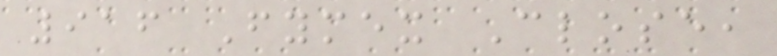916 Fymex Close,
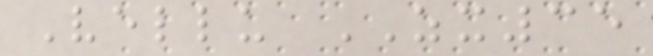Vellu ZX35
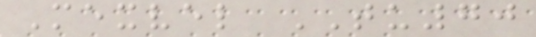Mexvel TU70
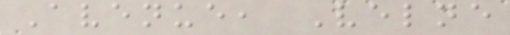Avenue, Velne
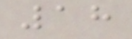18
